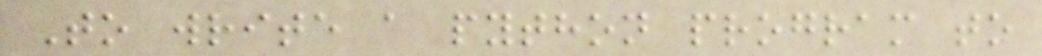To write a python program to
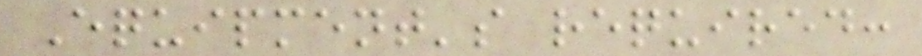Equipment's required:
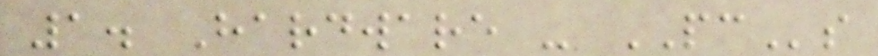1. Hardware - PCs
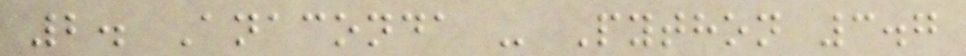2. Anaconda - Python 3.7
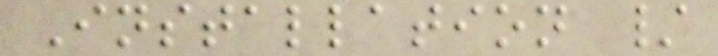Installation /
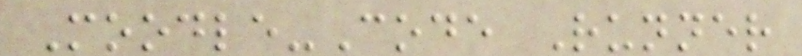Moodle-Code Runner
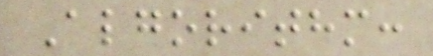Algorithm:
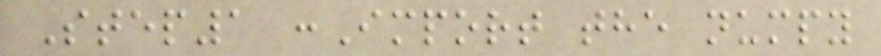Step1 :Import the numpy
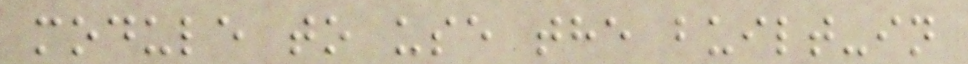module to use the built-in
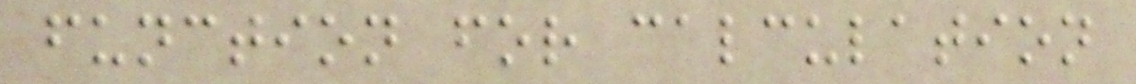function for calculation
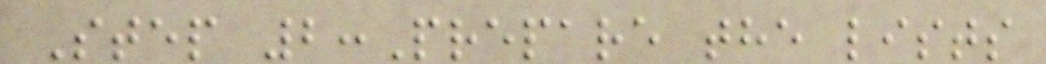Step 2:Prepare the lists
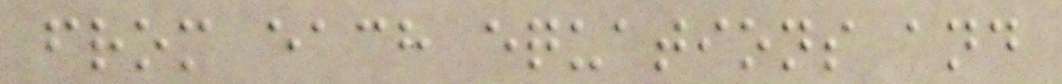from each equations and
